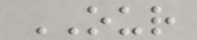OUR
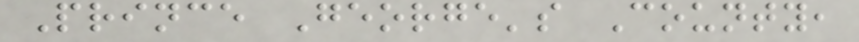Prince George's County,
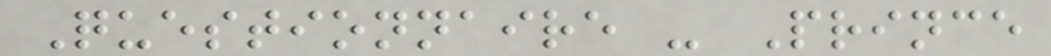Questionnaire - Prince
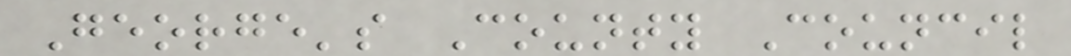George's County Council
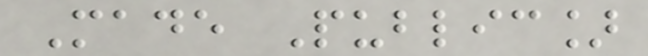Made Public]
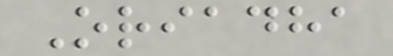Oriadha
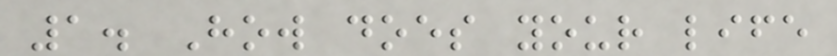1. How does your life
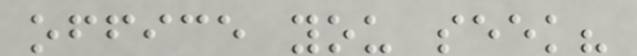office you seek?
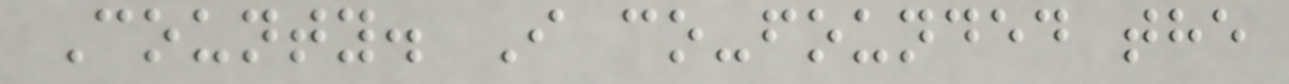County. I co-founded the
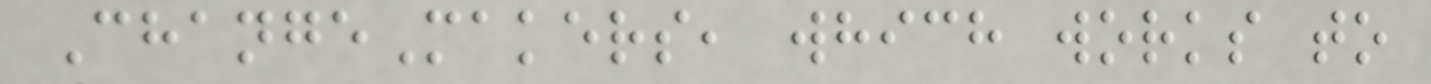ChangeMakers, which works to
